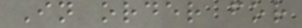In order for
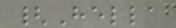{Hella
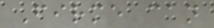Firme can
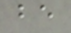be
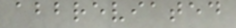abbreviated
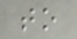to
